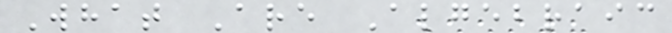What Are Algebraic
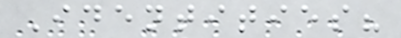Identities?
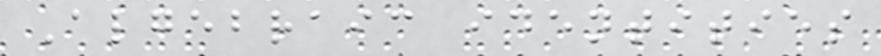Algebraic identities
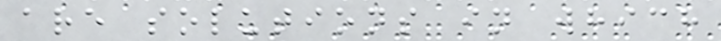are solutions in which
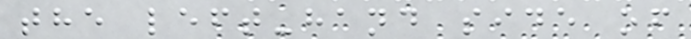the left-hand side of
